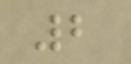2
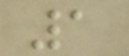1
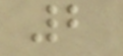2
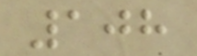108
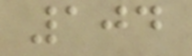104
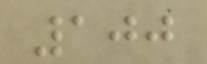100
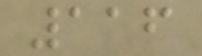116
